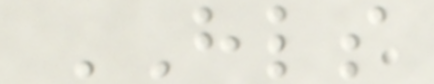HLS
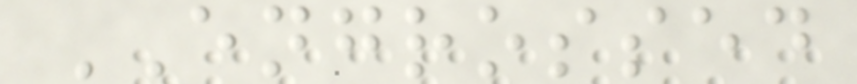ENGROSSED
